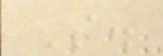S.
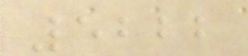5222
